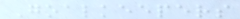Goalkeepers
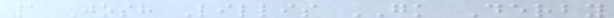1 Josh Lillis GK Derby
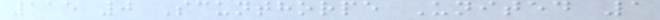115 0 Scunthorpe United 1
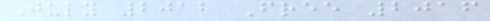July 2012 Free 2016
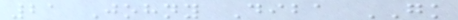21 Johny Diba GK
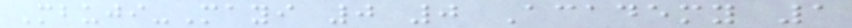Mbuji-Mayi 0 0 Academy 1
